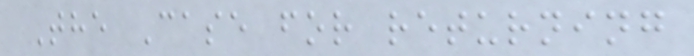The Case for returning
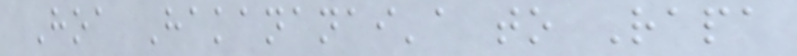Hoa Hakananai'a to Rapa
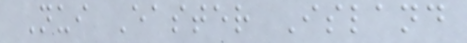Nui Easter Island
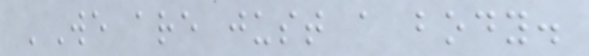'We are just a body.
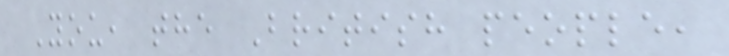You, the British people,
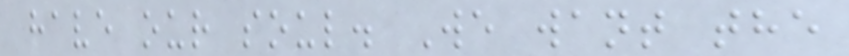have our soul. We want the
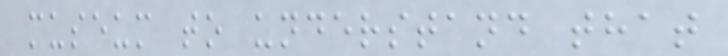museum to understand that
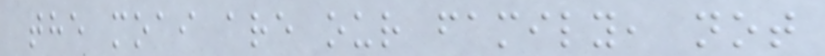the moai are our family, not
